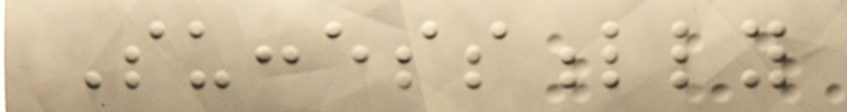Successfully
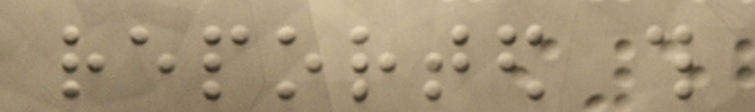reported this
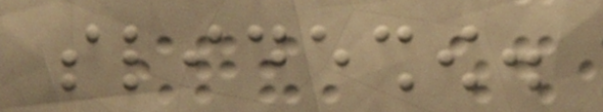slideshow.
